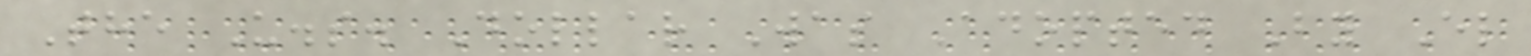The U.s. Dollar Was Adopted By El
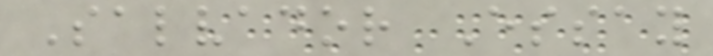Salvador Essay
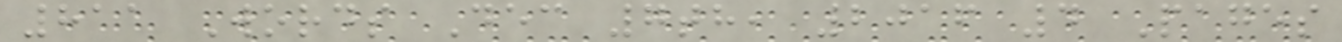811 Words Dec 7th, 2016 4 Pages
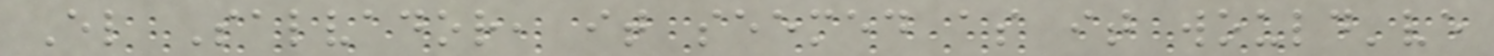El Salvador, it seemed as it would've
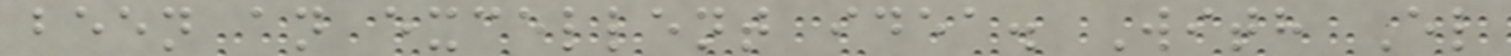been an excellent idea. With El
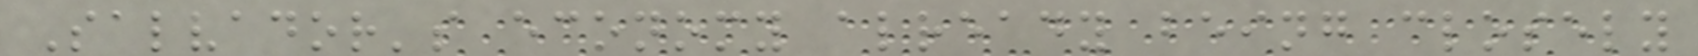Salvador's economy already being closely
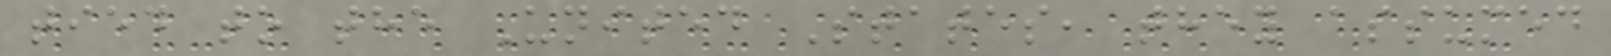tied to the United States, they assumed
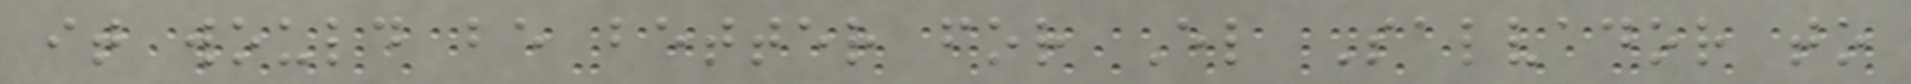it would be better for El Salvador to
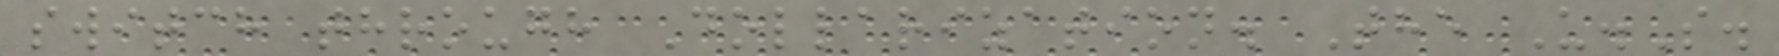switch through Dollarization. The U.S.
